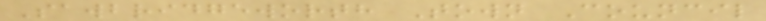Sawbridgeworth Town Council
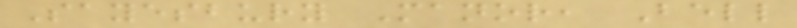Sayesbury Manor, Bell
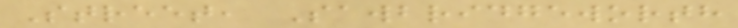Street, Sawbridgeworth
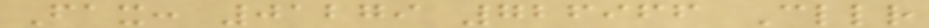Fax: 01279 726966 Cllr
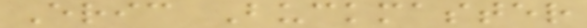Eric Buckmaster
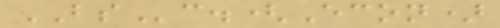BSc.(Econ)
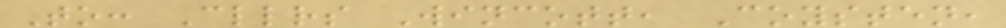To: Cllrs Wincott, Coysten,
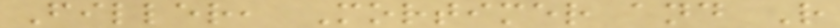Filler, Mortimer and R
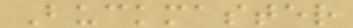Buckmaster
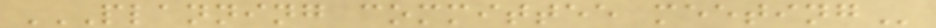PLANNING COMMITTEE MEETING
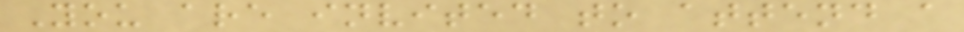You are invited to attend a
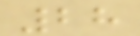28
